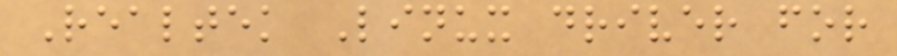Realtek Linux driver for
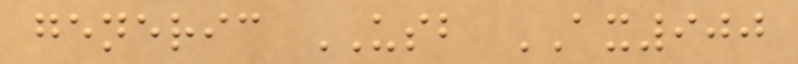generic USB AX900
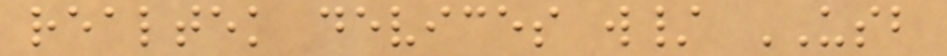realtek devices w/ USB
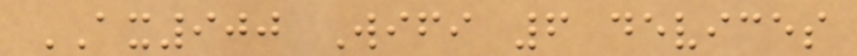AX900 Wifi 6 devices
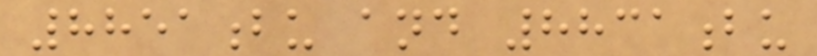8851bu and 8831bu
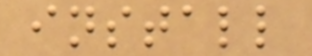install
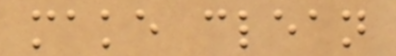make clean
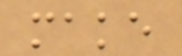make
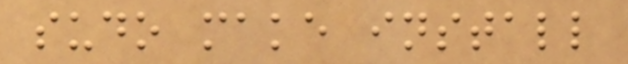sudo make install
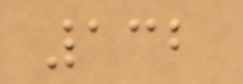132
